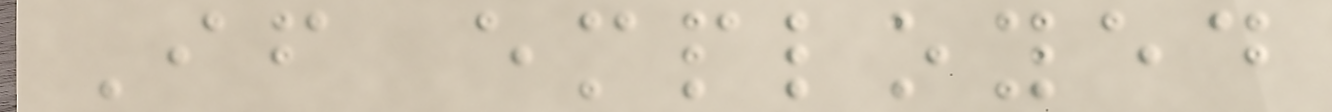If employed
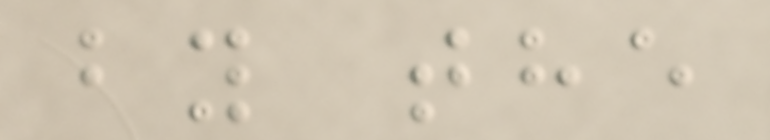by the
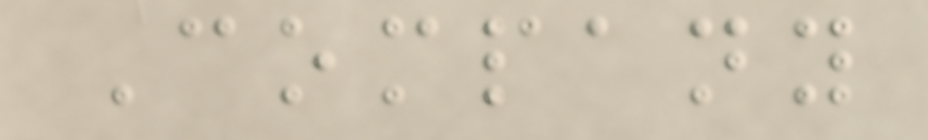Company
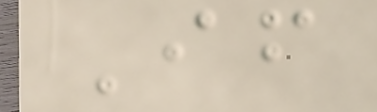If
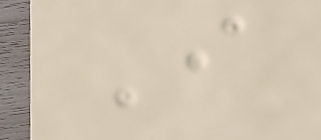I
